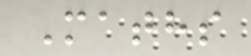Maths
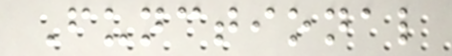Functional
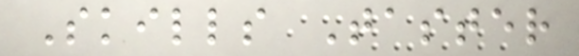Skills Taster
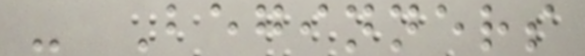- Beginners
